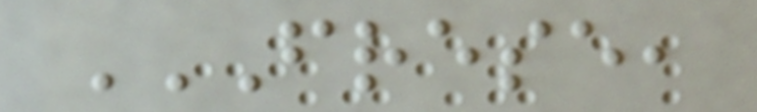FRESE,
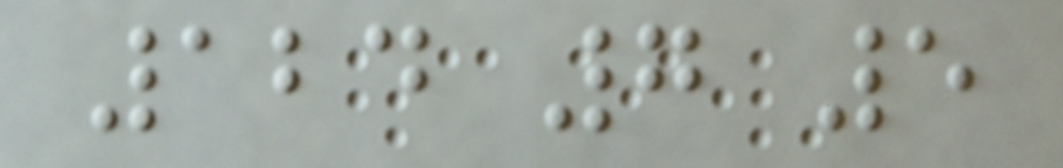124 7 5
